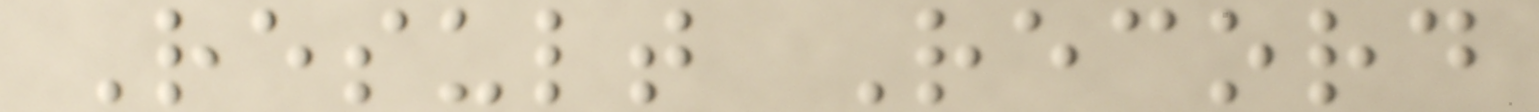Result Record
